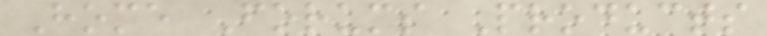Home Forums Products
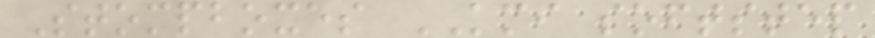Stompboxes KMI softstep
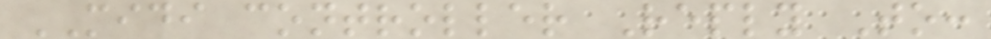MIDI controller Reply To:
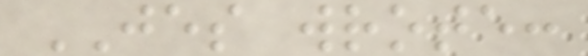JES wrote:
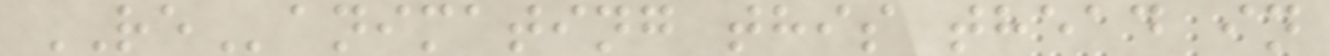REanimating this thead in
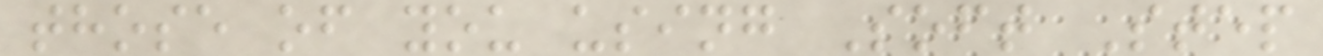those of you using Soft Step
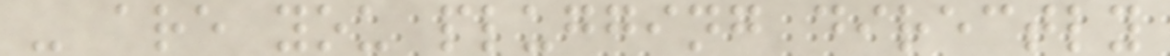- are you plugging directly
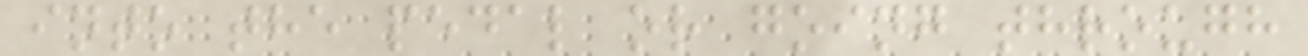into the pedal or going through
